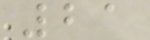21
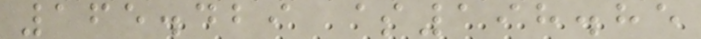165.429 $198.85
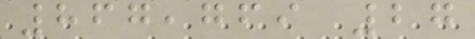867,769 27
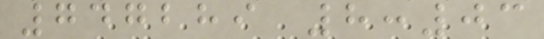747289 8:03
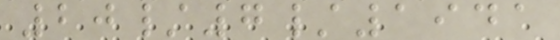20/7/1941
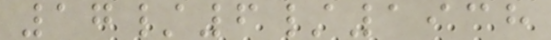17/6/1938
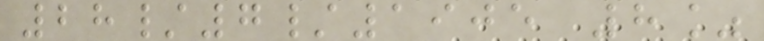28/7/1905 8%
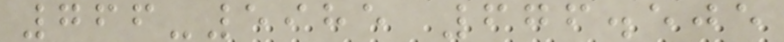766-5985 676.505
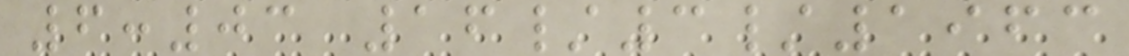6:03 16/3/1963
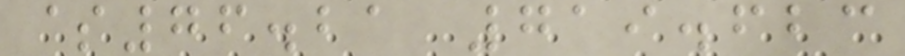$76.21 719.623
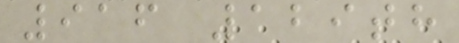916 129th
